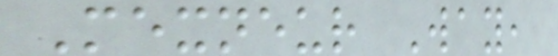Mexneur Way,
